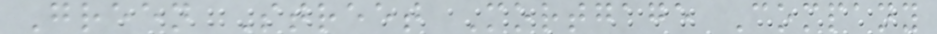Green Street Mortgage Company
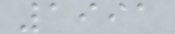1991
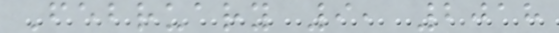February 9, 2018
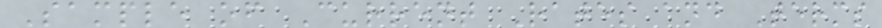Sample of Current Rates and Terms
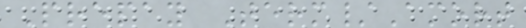Prepay Term/Amort
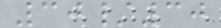30/30
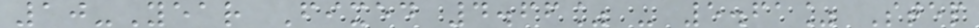10-Year Fixed 4.66% - 5.61% Step
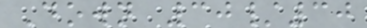Down 30/30
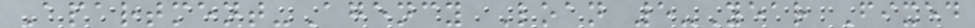Apartment-Agency Loan 5-Year Fixed
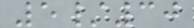5/30
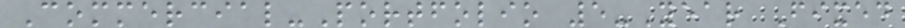Commercial-Portfolio 5-Year Fixed
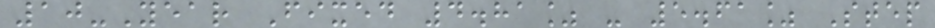10-Year Fixed 4.81% - 5.61% Step
